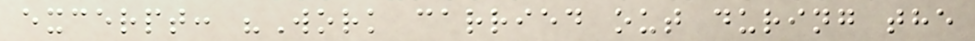excerpt: "Work carried out during the
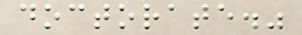doctorate."
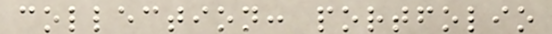collection: portfolio
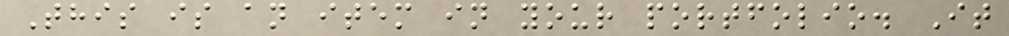This is an item in your portfolio. It
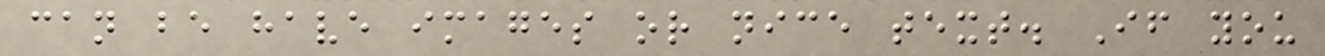can be have images or nice text. If you
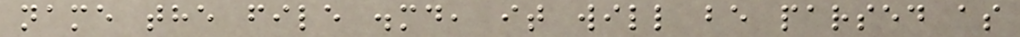name the file .md, it will be parsed as
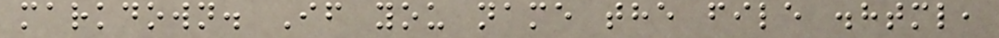markdown. If you name the file .html,
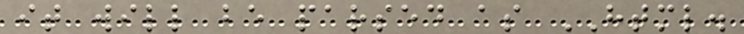it will be parsed as HTML.
